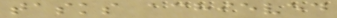tasks achieved
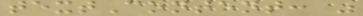textContent: "
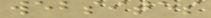websites
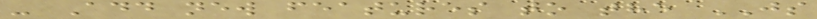- Add new features to the JS
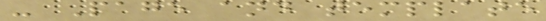- Page and template
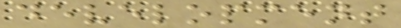development
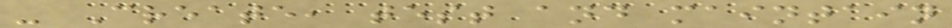- Create, test and maintain
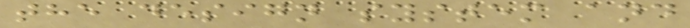the design system and
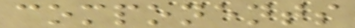components
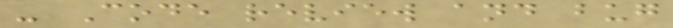- Code review and bug
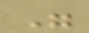"
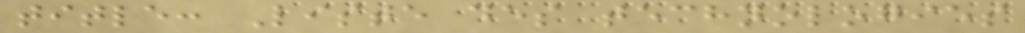title: Liste des technologies
